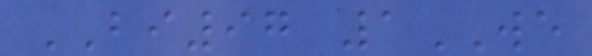BI97 1WE
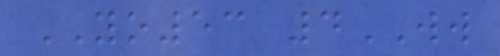YO53 4WW
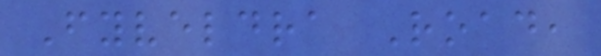Fyveldra Road,
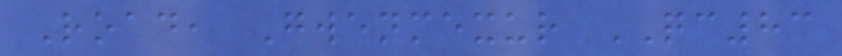Road, Gwenmexur QC83
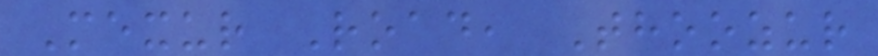Mexur Road, Thoozur
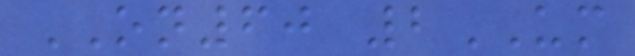ON60 2UM
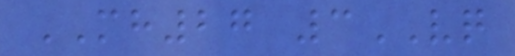MH27 3VQ
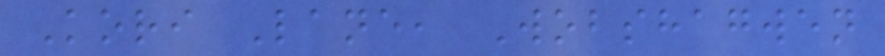Kori Lane, Wobshagwen
